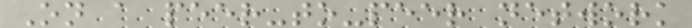On a peer-to-peer network
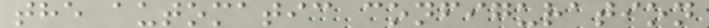the automatic configuration
